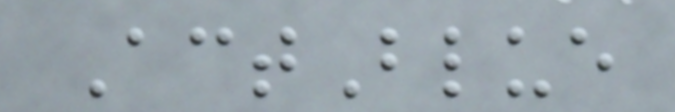ActBlue
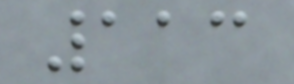113
